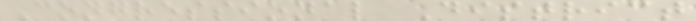Congressional District
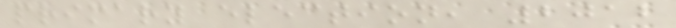primary election, 2012
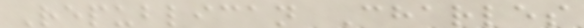Republican Charles
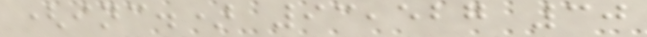(inc.) 93,527 30
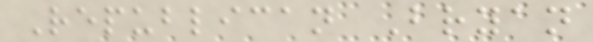Republican Bryan
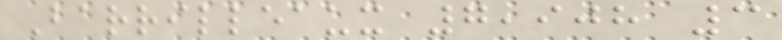Barrilleaux 7,908 3
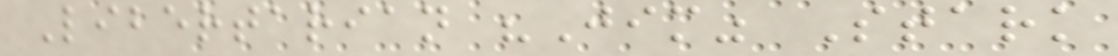Libertarian "Jim" Stark
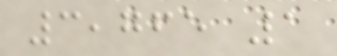3,765 1
